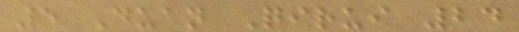5 Duan Qirui 24
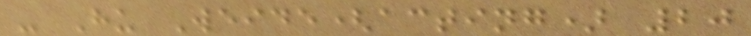- Hu Weide(acting) 20
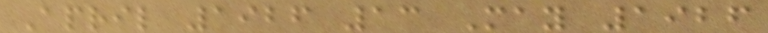April 1926 13 May 1926
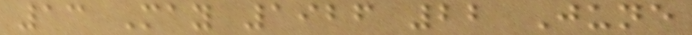13 May 1926 22 June
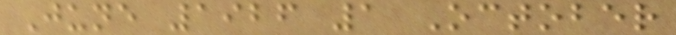June 1926 1 October
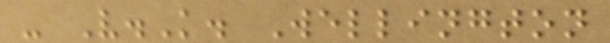- V.K. Wellington
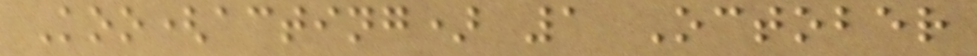Koo(acting) 1 October
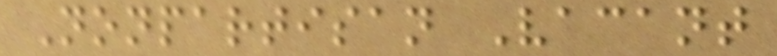Nonpartisan Vacant
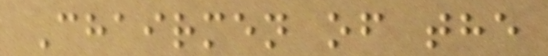Chairmen of the
